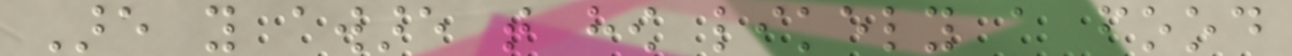Are you aware that how likely a food
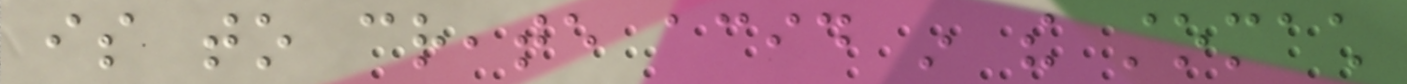is to create acid in the stomach
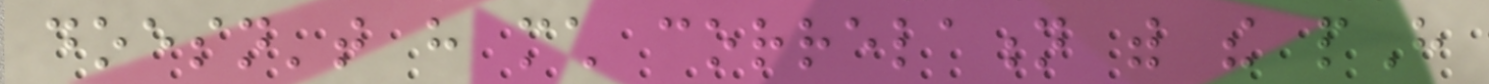doesn't have much correlation with the pH
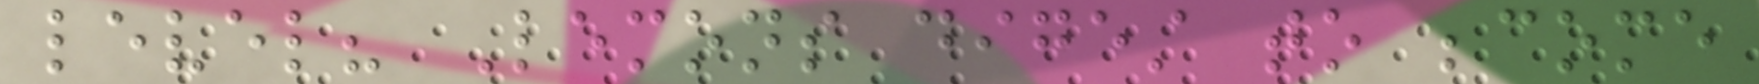level? Lemons digest to become
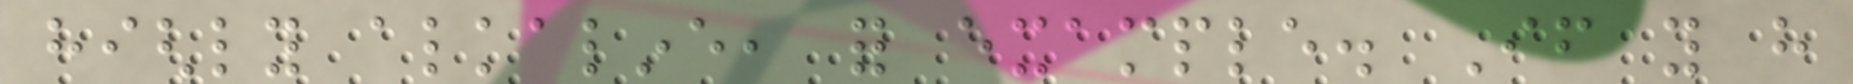highly alkaline, for example. If you have
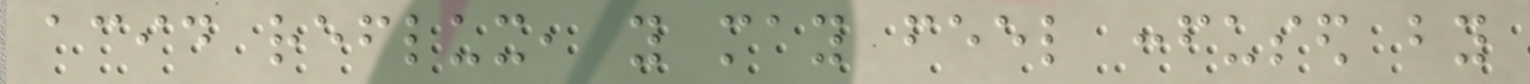acid reflux, you may feel confused by
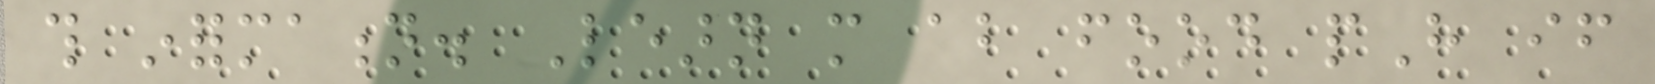this information. Learn more about food pH if
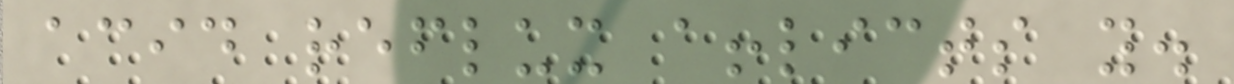acid reflux afflicts you.
